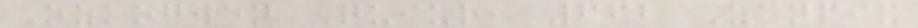Ozkogwen Quiur, 662 Zanpix
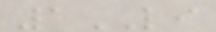1LI
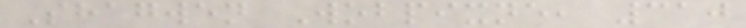Shagwen Wobpixne, 310
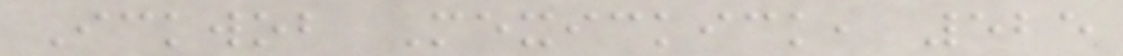Ickwob Mexickick, 525
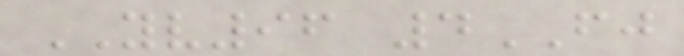YV96 4FJ
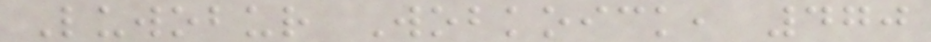Luwobur Wobkoick, 470
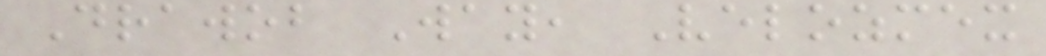Drawob Way, Velozmex
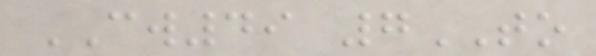CW49 7TO
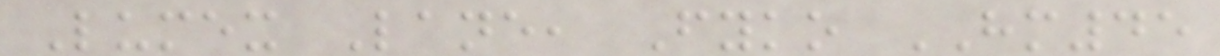Lumex Lane, Fyko HM45
